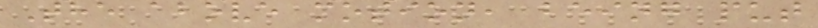The above motion, being put
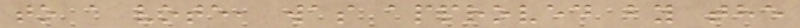to a vote, was approved by the
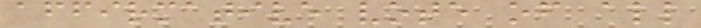affirmative vote of all
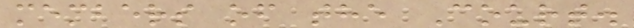members of the Court.
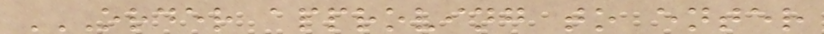ORDER APPROVING TO ENTER
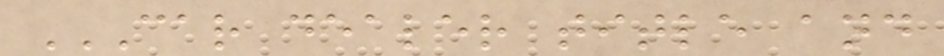CAR DEALER TITLE AND
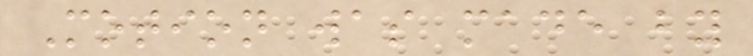Motion was made by
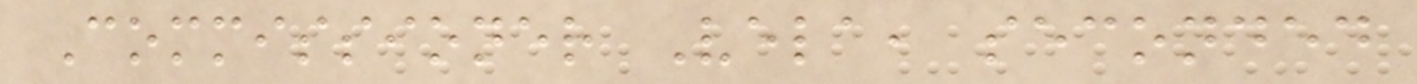Commissioner Vela, seconded
